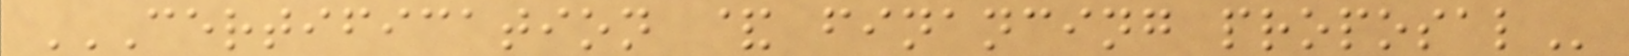CERTIFICATION & FINANCING PROPOSAL
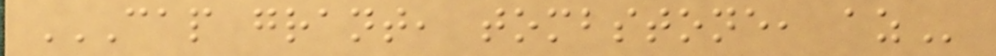CAP GRANT, TOMBSTONE, AZ
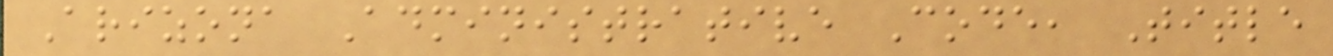Arizona Administrative Code, Title
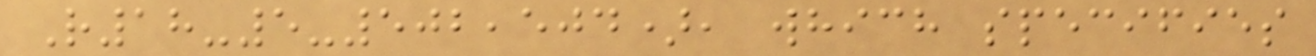R18-5-502,504), which specifies
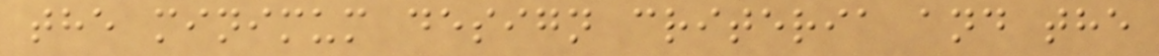the minimum design criteria and the
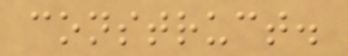construct.
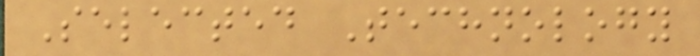Selected Technology
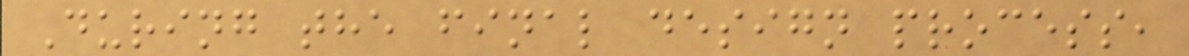During the final design process,
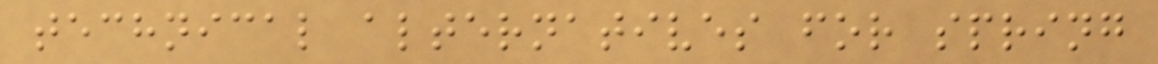technical alternatives for spring
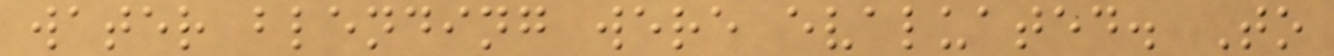water blending were evaluated. To
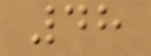48
